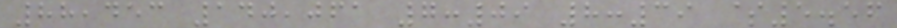88,453 140,061 7:09 8:39 $5.56
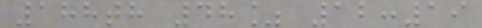188th 48% 12:19
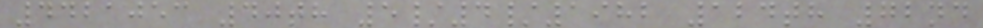4421053 40th 5/4/1982 124th 72nd
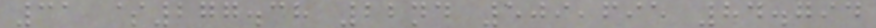31 $277.38 22nd 509,695 84.794
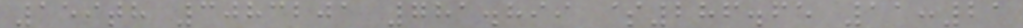159th 3083201 781.899 $286.65 11:21
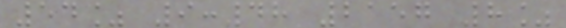54% 9:48 2157 8%
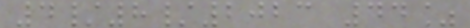4/8/2023 44%
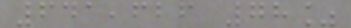641,626 78%
